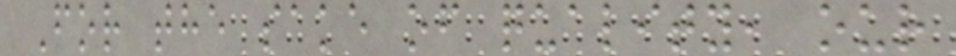For the sake of quality, our
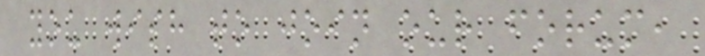you wish to join our forum,
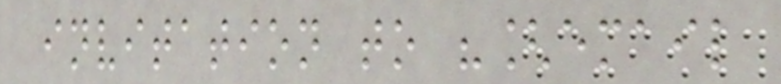invitation to "[email
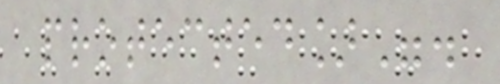protected]".
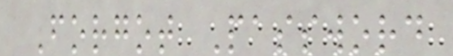Forgot Password
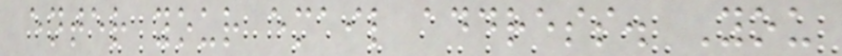enter your email address. You
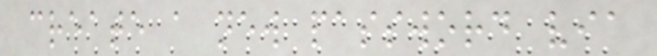create a new password via
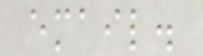email.
